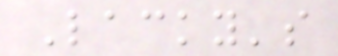Lacky's
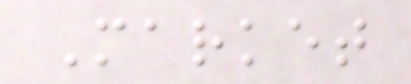Market
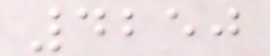4250
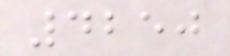4250
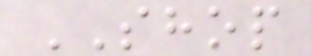SHOP
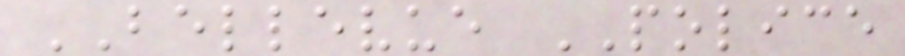BELLEVUE POLICE
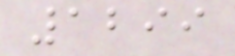1299
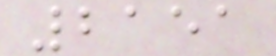2151
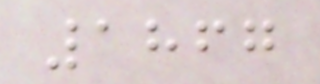1867
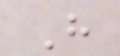H
